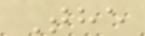The
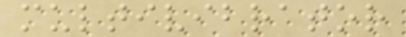multivibrator
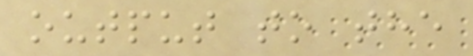output to the
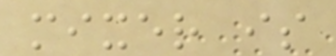mixer is
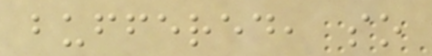buffered, so
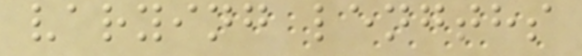varying lengths
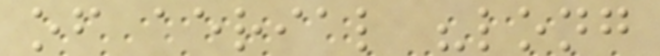of aerial "long
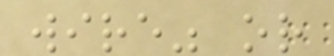wire" or
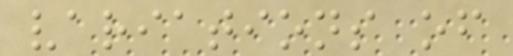variations of
